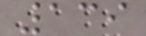139
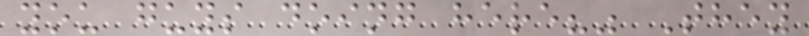you guys doing here?" They
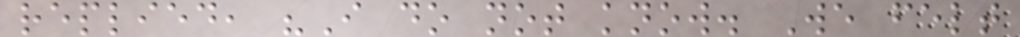replied, "I do not know. We felt
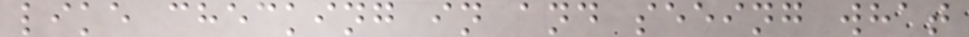like checking in and seeing what
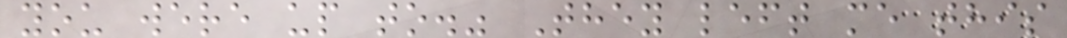you were up to." They left me this
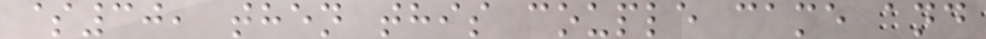$30, then this couple came and
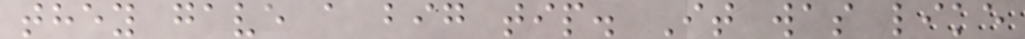they gave a big tip. It was like
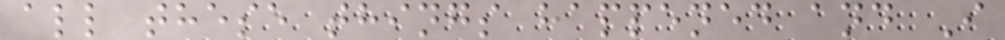all these things happened and I
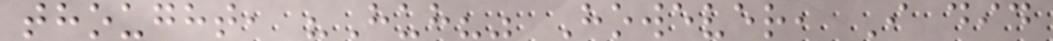thought, "Huh?" However, I did
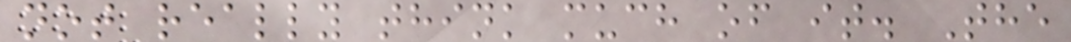not really think much of it. The
